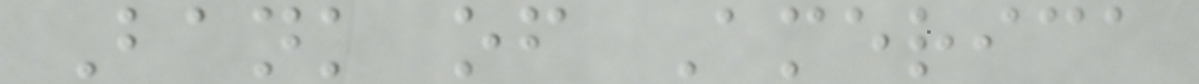Bank of America
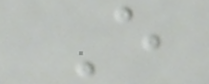E
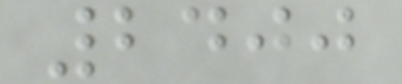2400
